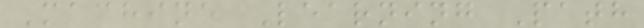Machine Learning Path
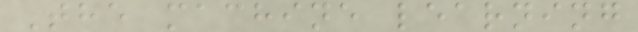The machine learning
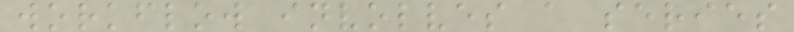workflow involves a series
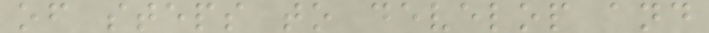of steps to develop and
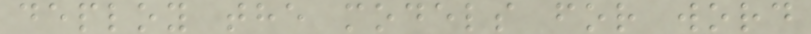deploy the models for word
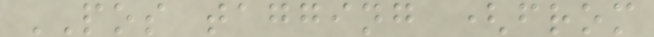POS tagging (from
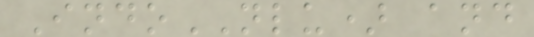IndoNLU) and
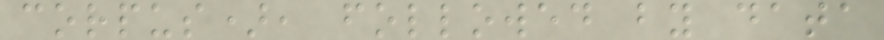corpus), followed by data
